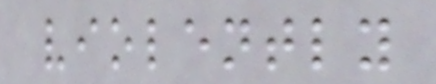violently
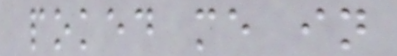poked me in
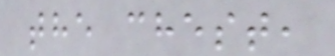the chest,
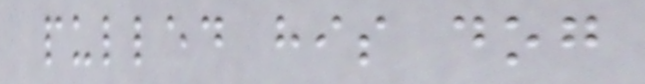pulled his dog
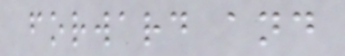forward and
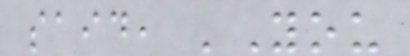said, 'You
